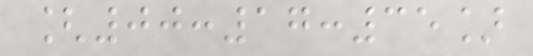[00:17:35]
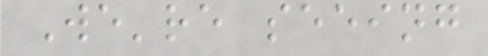We're seeing
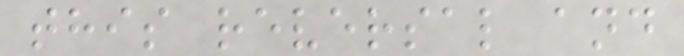this reversal and
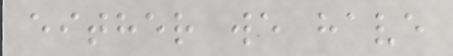either we have
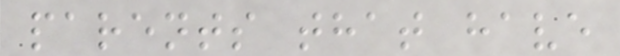parents that have
